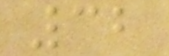32
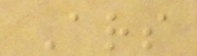Ars
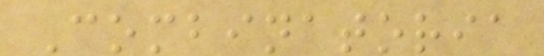Combinatoria
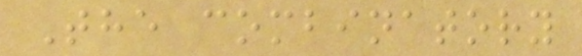The combinatory
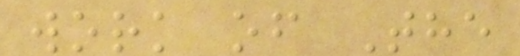work of The
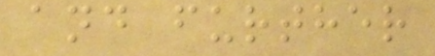and further
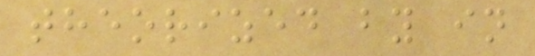theorized by in
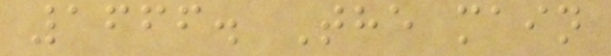1666. The main
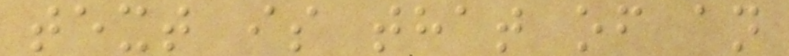text is that of an
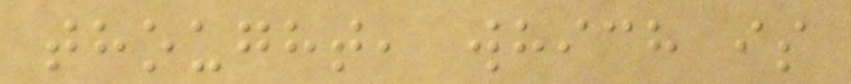thought, which is
